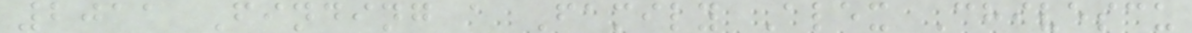2011 Finding a Family Alex Chivescu
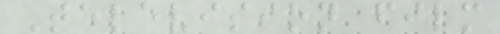Television film
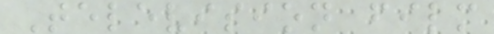Television film
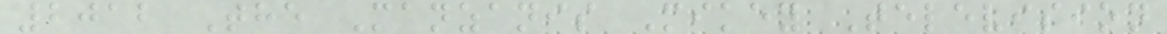2012 The Manzanis Mikey Television
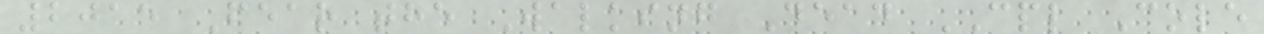2015 Fear the Walking Dead CPL Cole
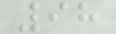98
